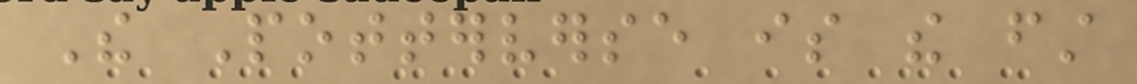The Potterverse is the first
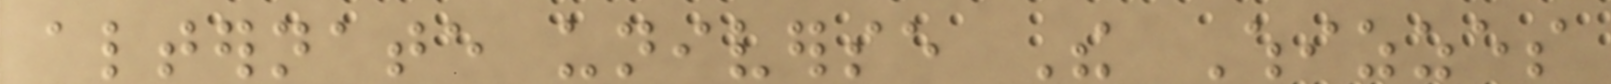alternate universe The Whizzes
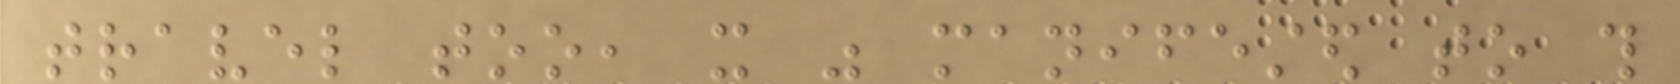travel too, it was manifested to this
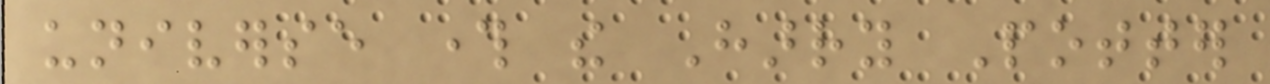universe through the Harry Potter
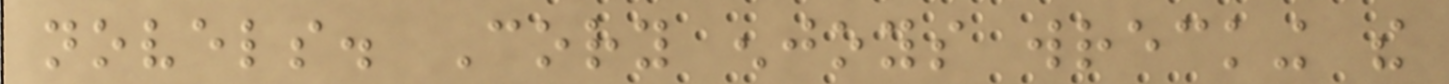novels. Cory enjoys wrecking the
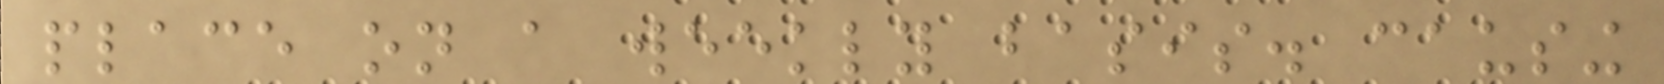place on a weekly basis. causing
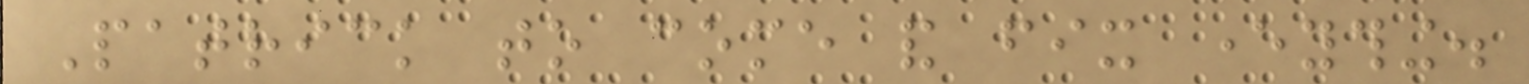Patrick to come and fix everything.
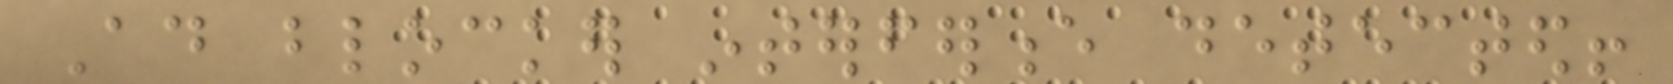Ad blocker interference detected!
